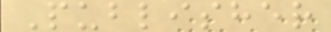Publisher
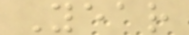Year
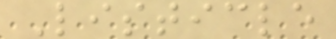Listicle
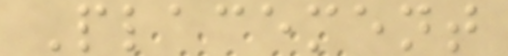Placement
